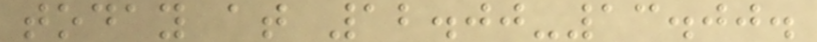today at 12.00-13.00.
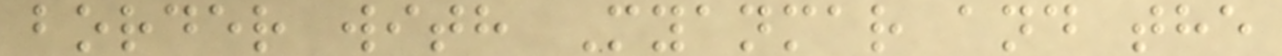border with Myanmar and the
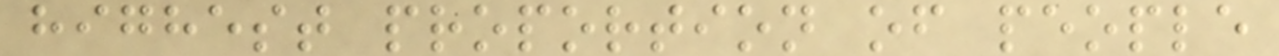highest proportion of people
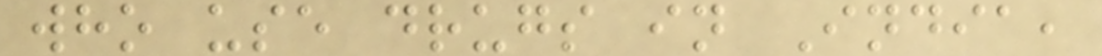who use drugs in India,
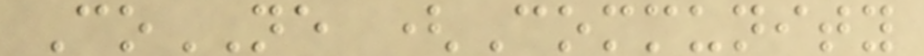CoNE (Community
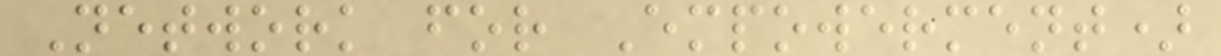Network for Empowerment)
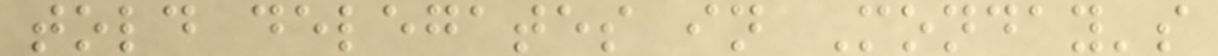told delegates in Monday's
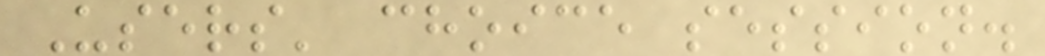Users' choice session.
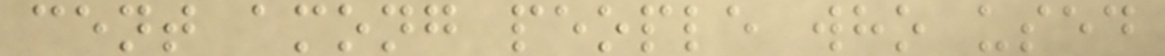cent among people who used
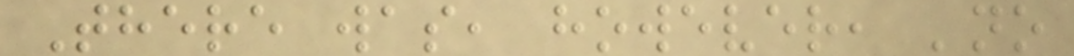There was, however, 'no
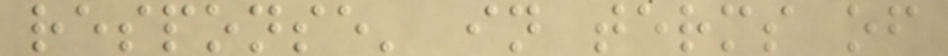response' in terms of
